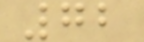72
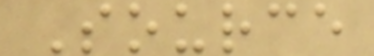Source
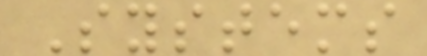Systems
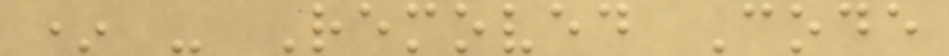* - Removed Code
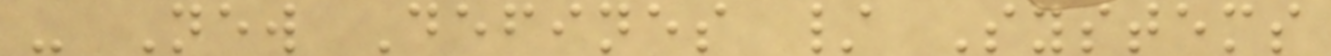- New Defines / Systems
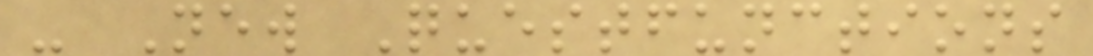- New Questfunctions
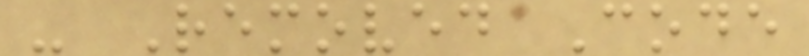- Removed Code
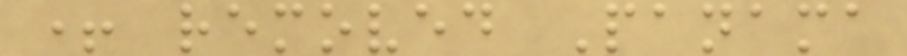+ removed Panama
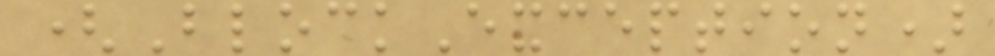(BlockException)
